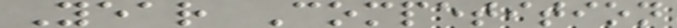Year Competition
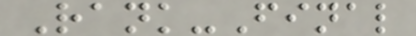Rank-Final
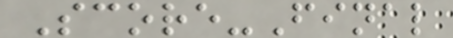Score-Final
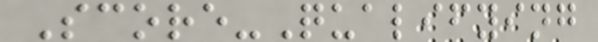Score-Qualifying
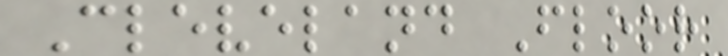Cleveland Floor
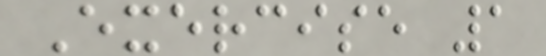Exercise 1
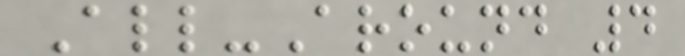All-Around 4
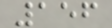156
